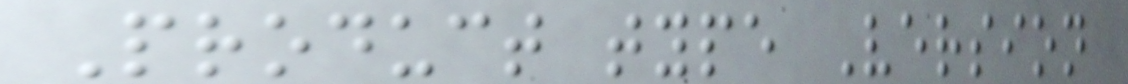Product type Version
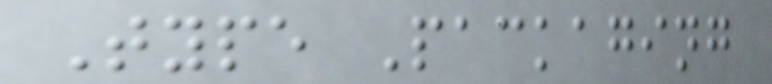Type Packaging
